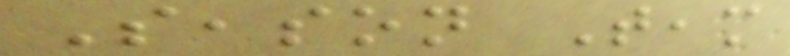Season Team
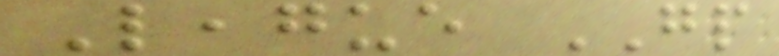League GP
